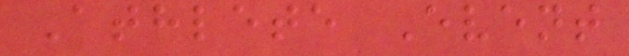Athlete Event
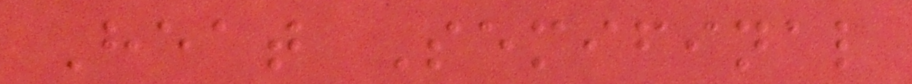Heat Semifinal
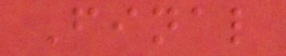Final
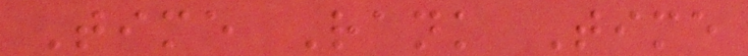Time Rank Time
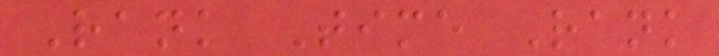Rank Time Rank
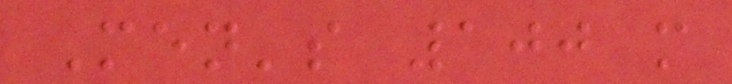Men's 100 m
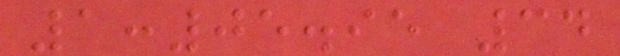1:05.95 34
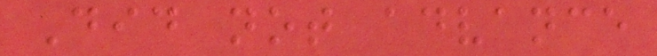Did not advance
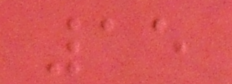15
